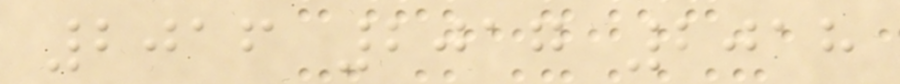2016 2017 2018
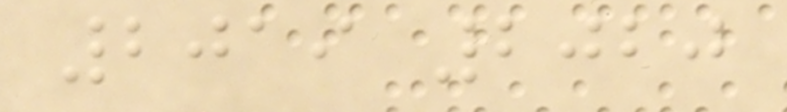2019 2020
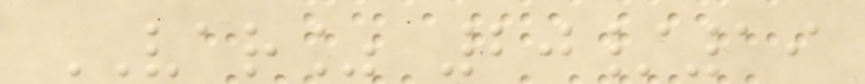VAR% 20/19
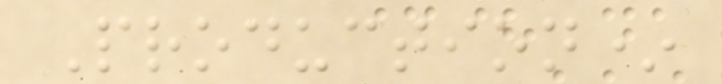Production*
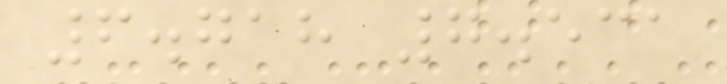6.718 7.531
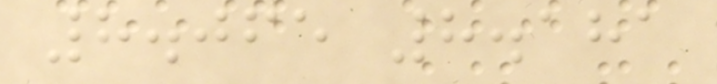8.065 8.181
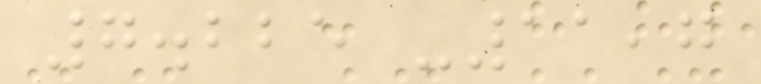7.225 -11,7
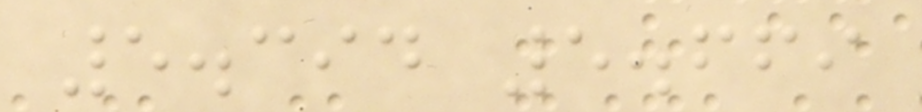5.394 5.669
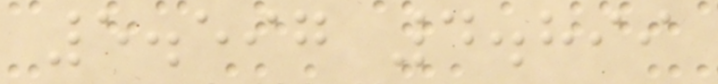5.597 4.899
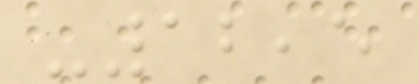-12,5
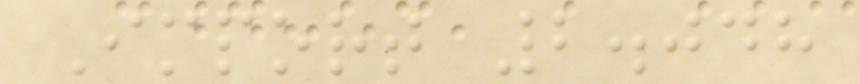Import 2.048
